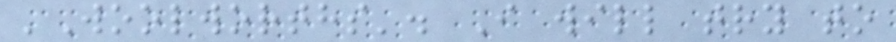'Woolworths'. I will try to
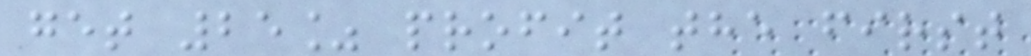get 25% profit the first
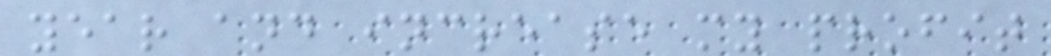year and increase my profit
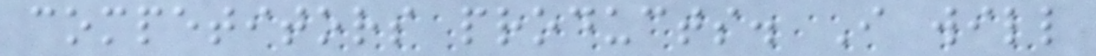competitors products. I will
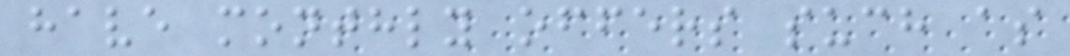have monthly offers such as
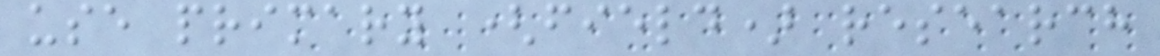use primary (field) research
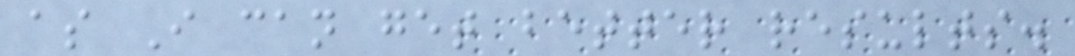as I can get better results.
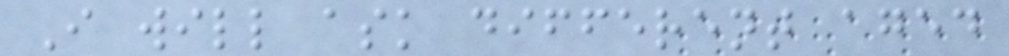I will ask different aged
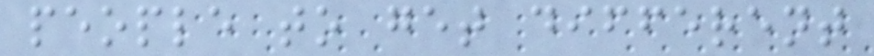people to get different
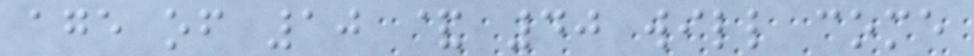age of 10 & 40 will come
